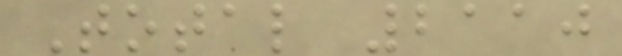Total 2110
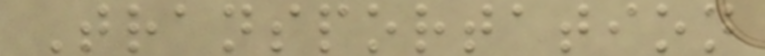Transportation
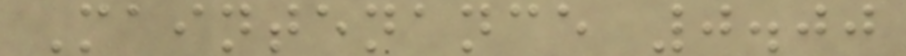Maintenance 0.00
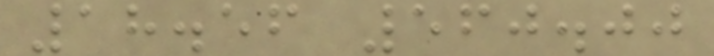18.56 560.00
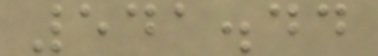541.44
